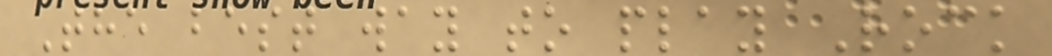The best way to play Rock
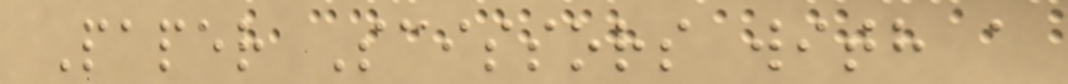Paper Scissors with a
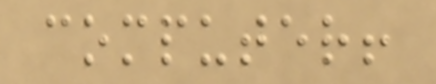computer!
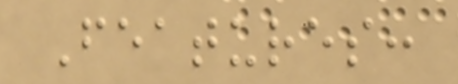Features:
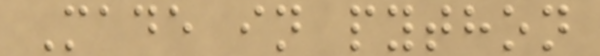Made in python
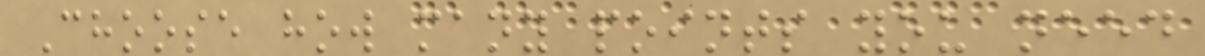Choose how many points you need
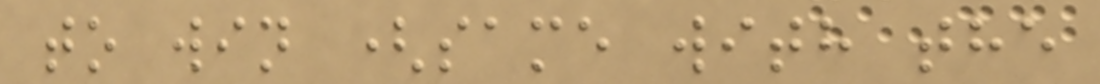to win (same with the
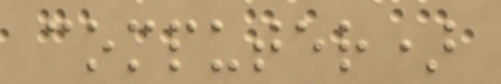computer)
